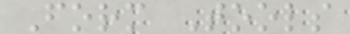Form Tools
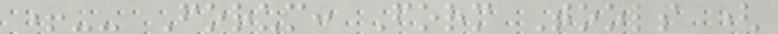+-- Forum: Form Tools (
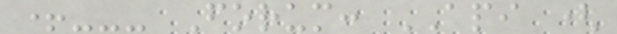+--- Forum: API (
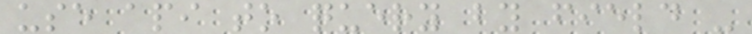use api to query by field -
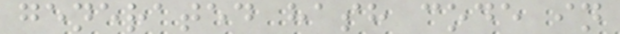generated hash code in
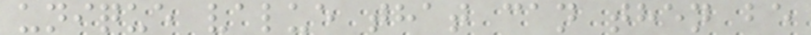unique value that can then be
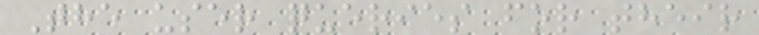The user queries for their
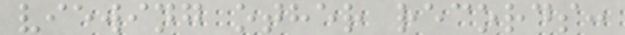viewing other records:
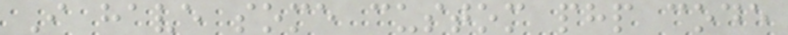I have some custom php code
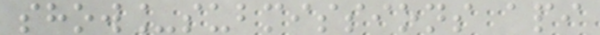show_submissions api
